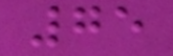75
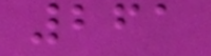261
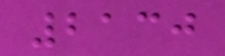2130
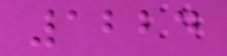1224
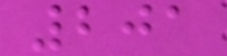201
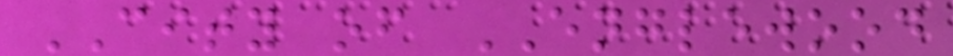CITY of ENGLEWOOD
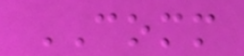COMM
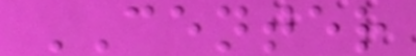CENTER
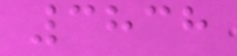3838
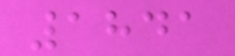1841
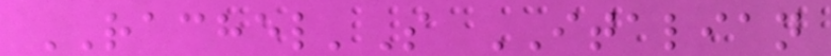RACHEL'S ITALIAN
